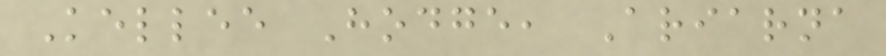Kellee Hodge, Ariarna
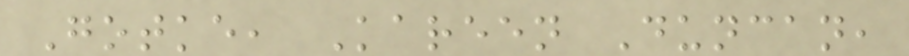Gotke, Kareen Duncan,
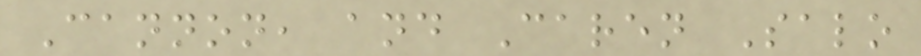Cannon, and Caren Salo
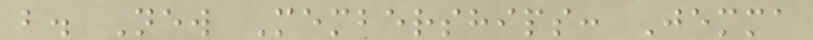b. New Memberships: Jemma
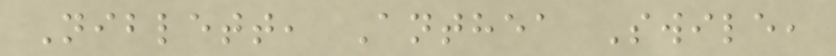Niblett, Anthea Swile,
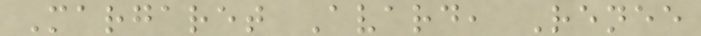Margaret Avard, Renee
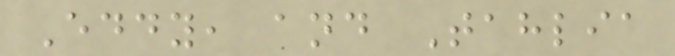Eddy, and Tahlia
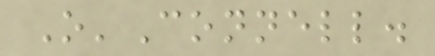O'Connell.
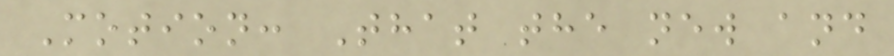Motion: That the new and
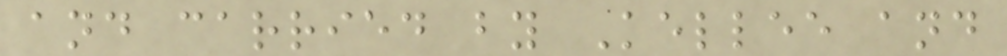and carried by Kellee and
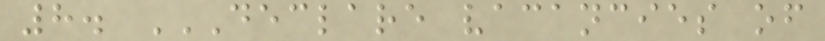8. DECLARE VACANCIES OF
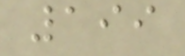199
